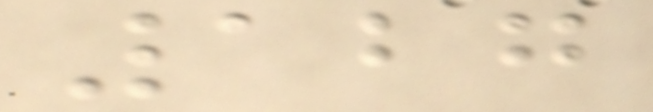127
